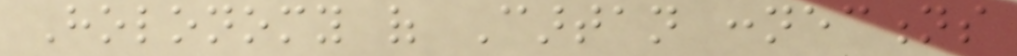Holonomy of Cartan connections
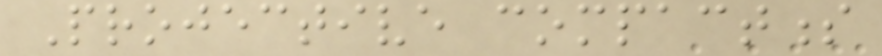Projective compactness
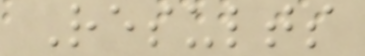Results
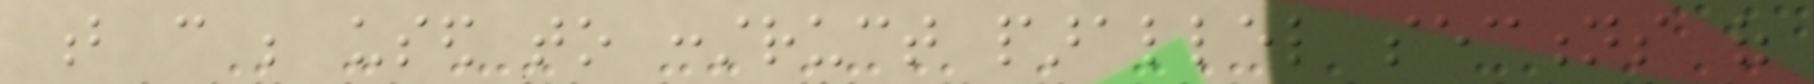b can be used to construct parallel sections of
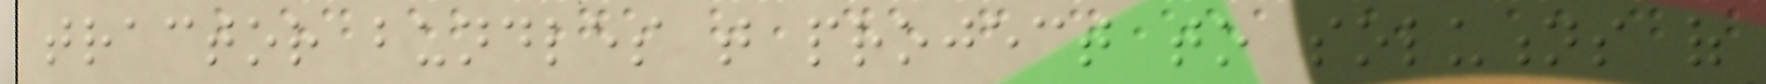tractor bundles that project to solutions of
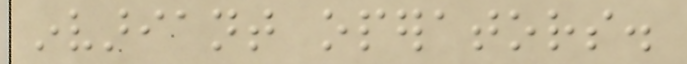invariant operators.
